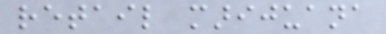retail marijuana
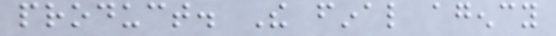product. The final agency
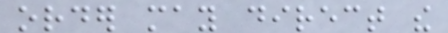order may direct the
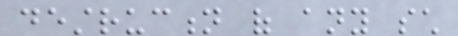destruction of any such
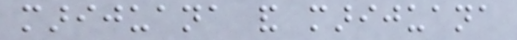marijuana and marijuana
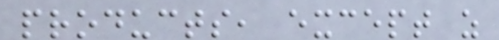products, except as
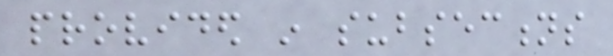provided in subsections
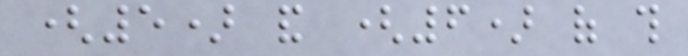(5) and (6) of this
